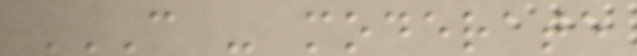C - MODERATE
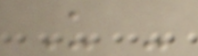U -
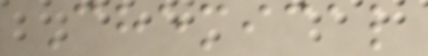Chemical
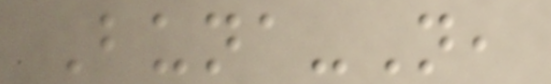Buna-N,
